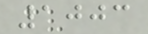1003
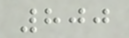800
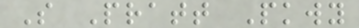S Pratt Pkwy
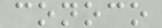conoco
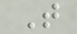T
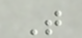T
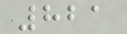821
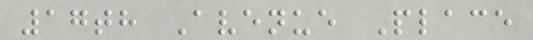17th Avenue Place
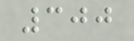300
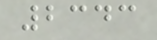2343
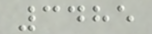3485
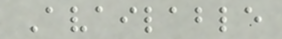Available
